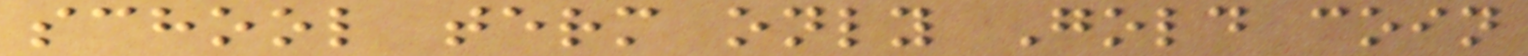school term only Gold coin
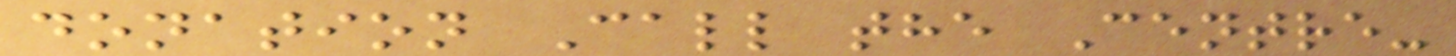donation Call the Centre-
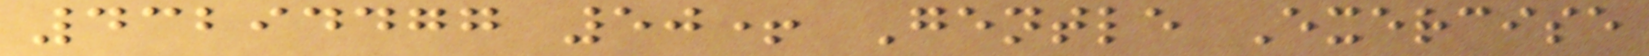43294477 50+ Gentle Exercise
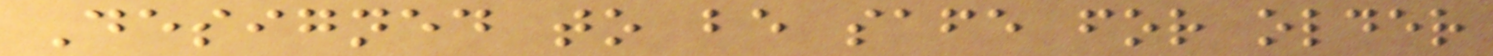Designed to be safe for older
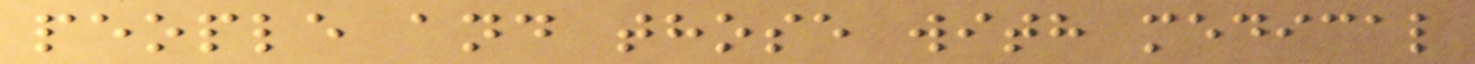people and those with medical
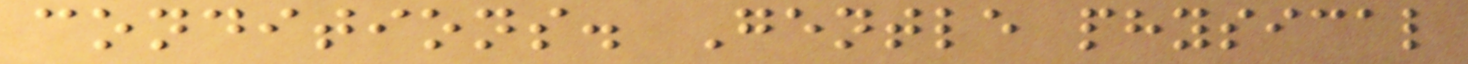conditions. Gentle physical
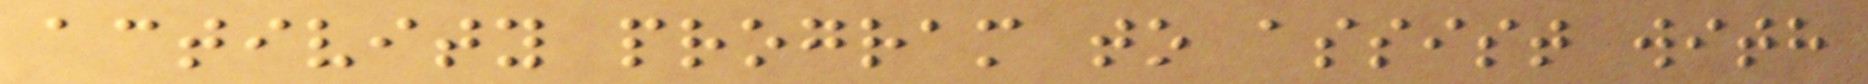activity program to assist with
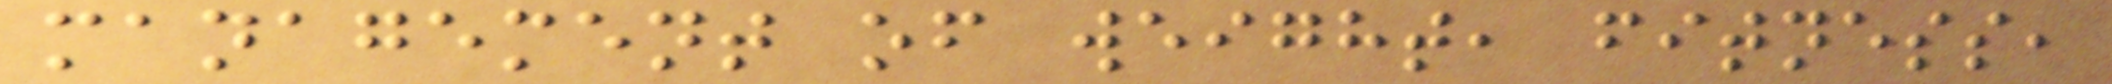management of weight, fitness,
